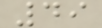49
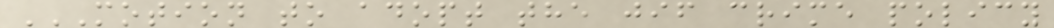MOTION TO ADOPT THE JIF CRIME POLICY
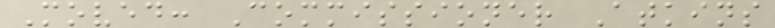Moved: Commissioner Atkins
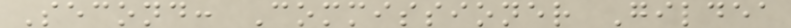Second: Commissioner Gildea
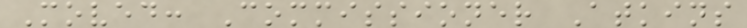Moved: Commissioner Atkins
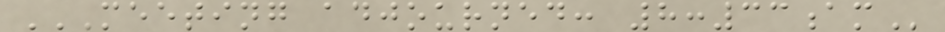MEETING ADJOURNED: 8:33AM
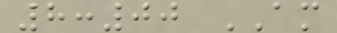8:00 AM
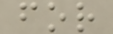for
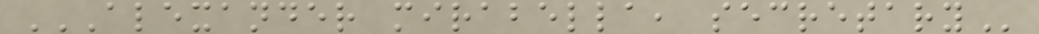ALEXANDER MIRABELLA, SECRETARY
